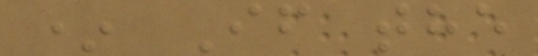* If the
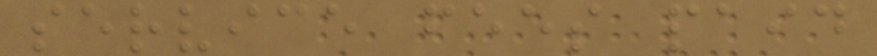service fees paid
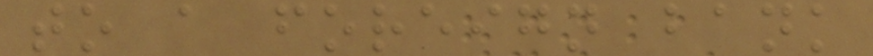to a foreign bank
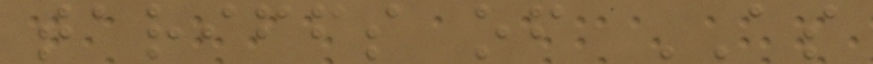tariffs of AS
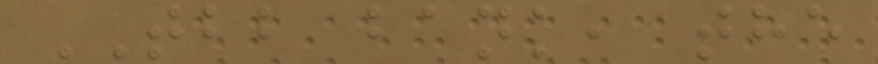TBB bank, the
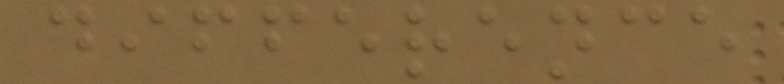difference
